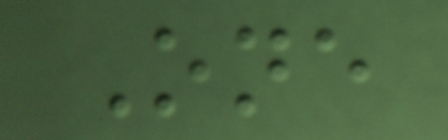One
